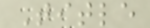Title
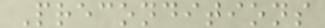Preconditions
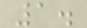1.
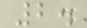2.
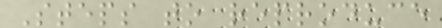Steps to reproduce
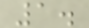1.
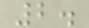2.
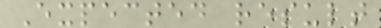Expected result
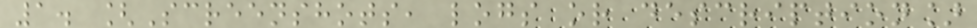1. [Screenshots, logs or description]
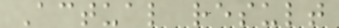Actual result
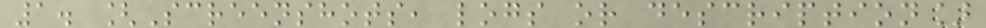1. [Screenshots, logs or description]
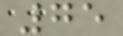75
